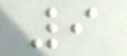9
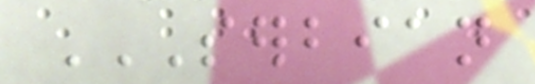SERBIAN
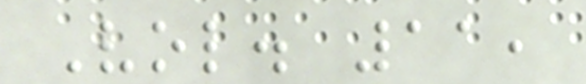Vol. 11,
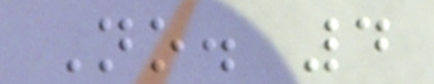No. 4
